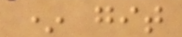* git
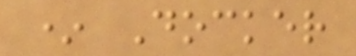* Docker
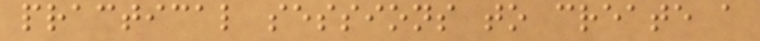practical sessions to create a
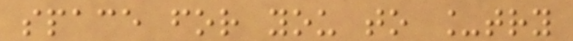space for you to _try
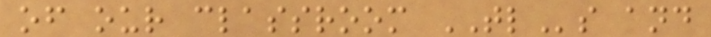of our classroom TLs and
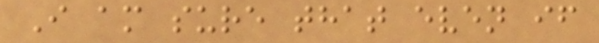I am sure that even if
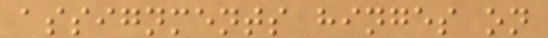assignments hinges on
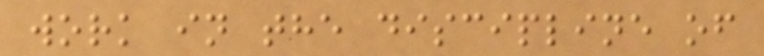work in the discipline of
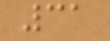31
